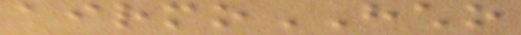airmoHCHO
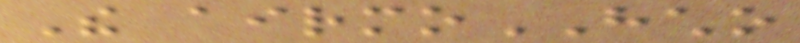The airmoHCHO
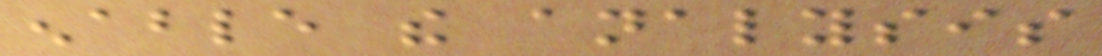enable the analysis
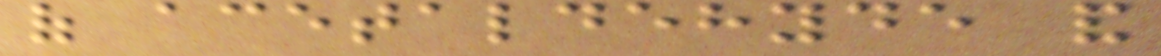of acetaldehyde and
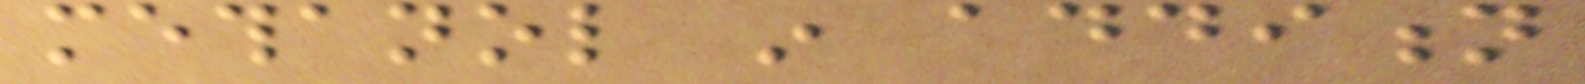methanol in addition
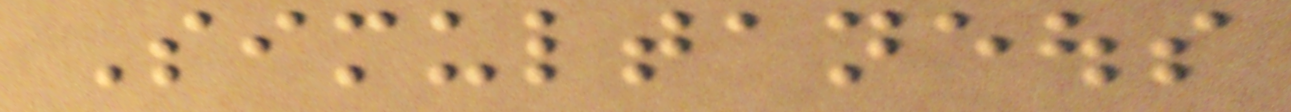Simultaneous
